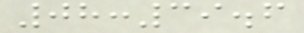08:39.6
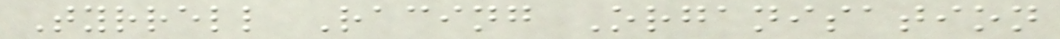Tyrrell Racing Organisation
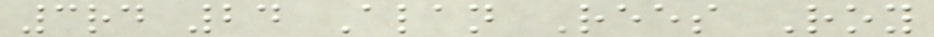3rd 24 Alan Rees Roy
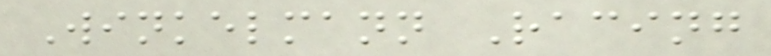Winkelmann Racing
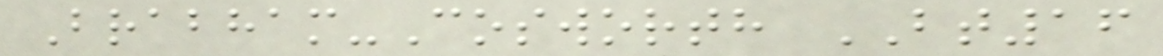Brabham-Cosworth BT16
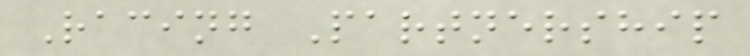Racing Partnership
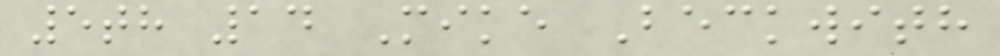5th 14 Mike Beckwith
